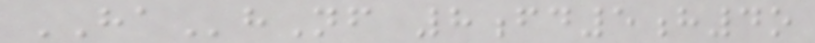HAhNf 8fd5h4o
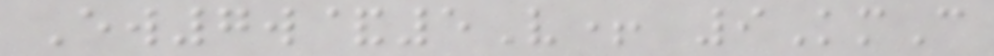Ew7w&5V+ 9KmC
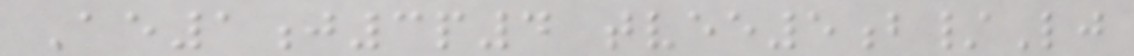Ae1j3p4 tvee5b/Lj
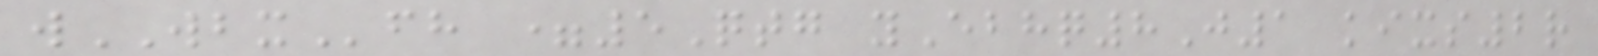wWBXfh =5Qtg yEbhq8J1 kixs2r
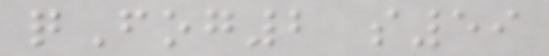qFog2 s59
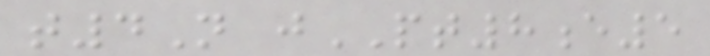t4N jPT8e5
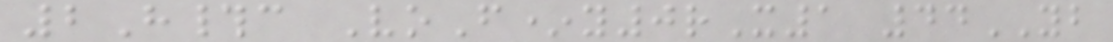2H#c VoF*y0rX1 44YB
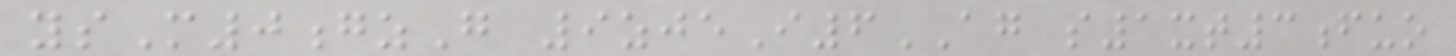ysM0gzG 9zjeI6AG s1xt3fuo
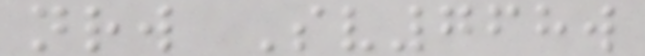nrw Sv768w
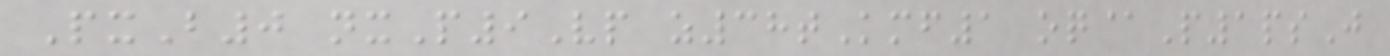PxB0 nxP9Vp z38tKmf1 oq@P1psJ
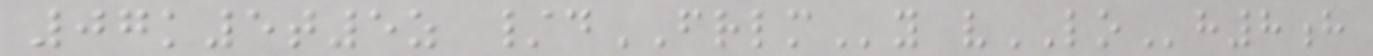07k5t5z /dFRLMy vLOh8h
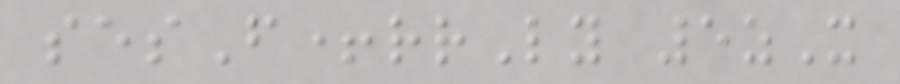sesF+rrLy 5zX
